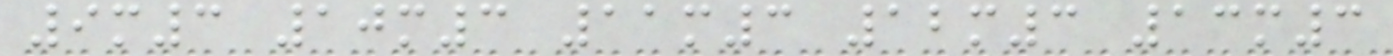9m3 10m3 11m3 12m3 13m3
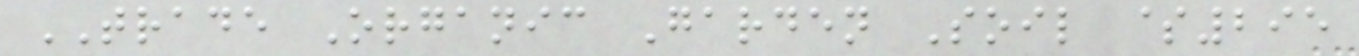TRADE Organic Garden Soil $295
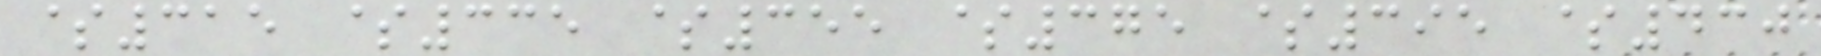$315 $335 $355 $375 $395 $430
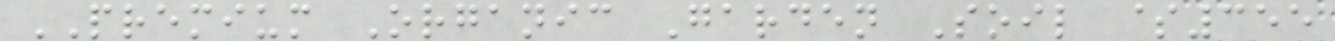PREMIUM Organic Garden Soil $355
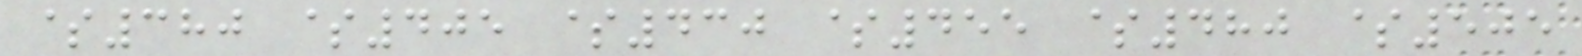$380 $405 $430 $455 $480 $505
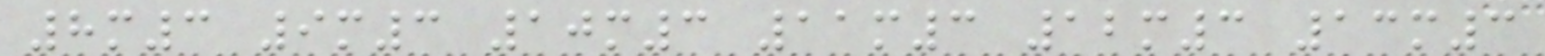8m3 9m3 10m3 11m3 12m3 13m3
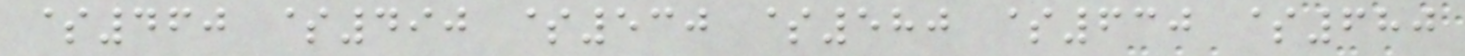$460 $490 $530 $580 $630 $680
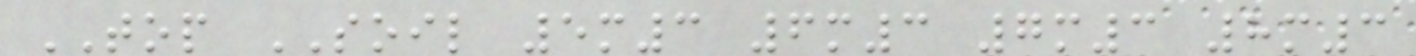TOP SOIL 5m3 6m3 7m3 8m3
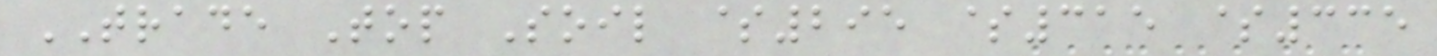TRADE Top Soil $295 $315 $335
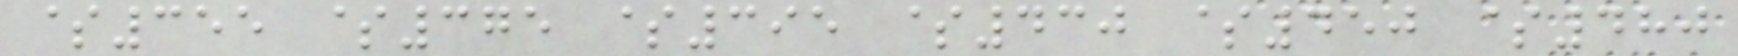$355 $375 $395 $430 $450 $480
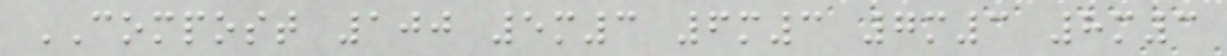COMPOST 100 5m3 6m3 7m3 8m3
